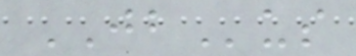JBus
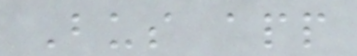Bus app
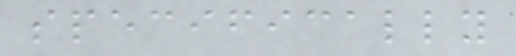specifically
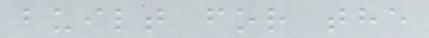built for the
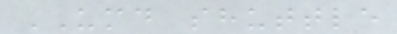UMD shuttle
